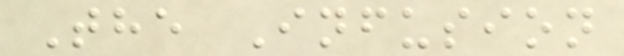The Infusion
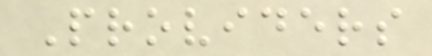Providers
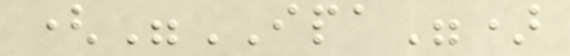("IPA")
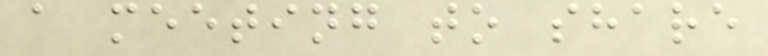a meeting to share
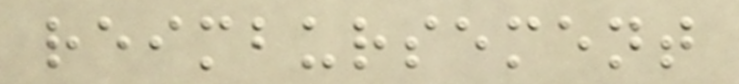reimbursement
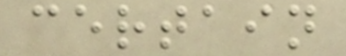certain
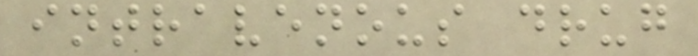intravenous drug
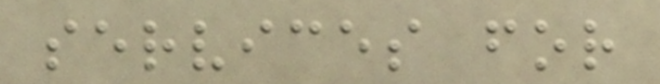services for
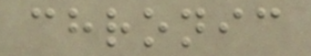chronic
